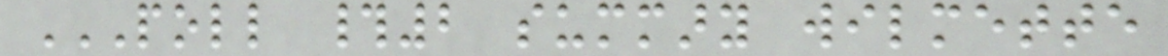POLL #2 SUMMARY WILMETTE
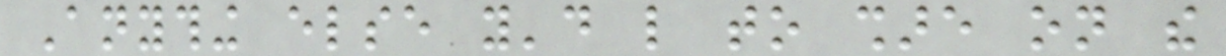Anything else you'd like to share on the
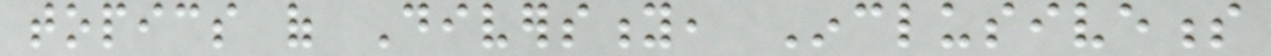topics of Diversity, Inclusiveness
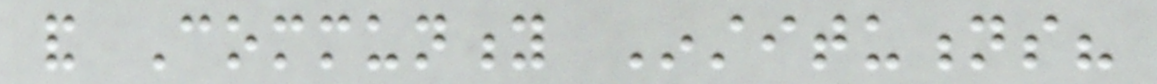and Community Institutions?
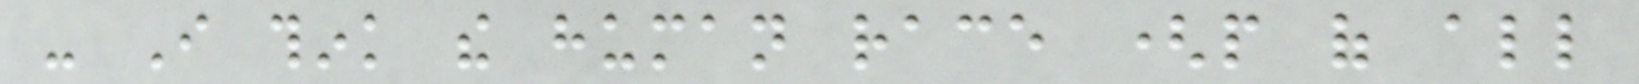- I think the human race (people of all
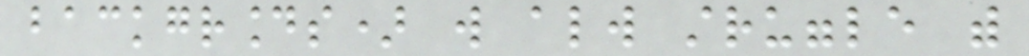backgrounds) will always struggle with
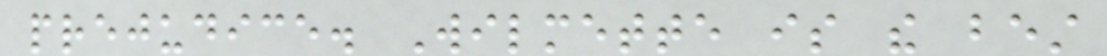prejudice. Wilmette is the best
